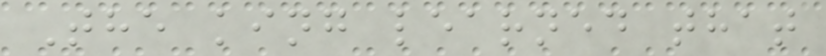The king learned that
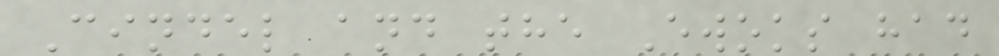Cindel and the Ewoks had
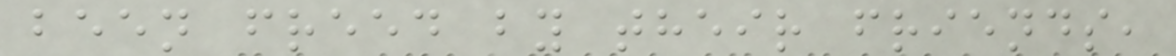been freed by their friends,
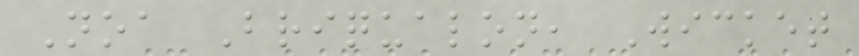Noa Briqualon, Wicket
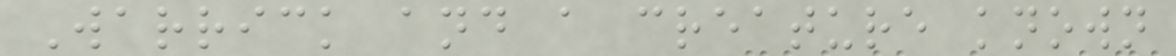Warrick and a creature known
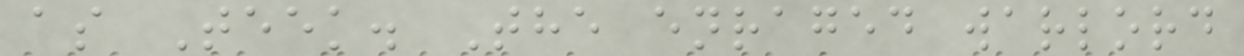as Teek. The enraged warlord
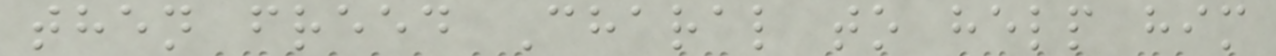then freed Charal to help him
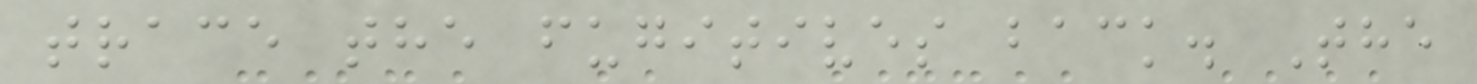trace the fugitives back. The
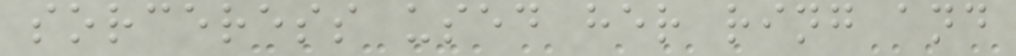sorceress used her ring and
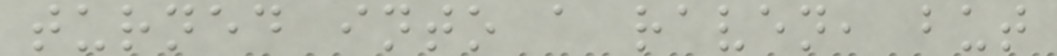turned into a raven, but
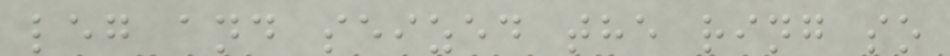leg and seized the ring so
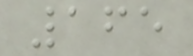165
